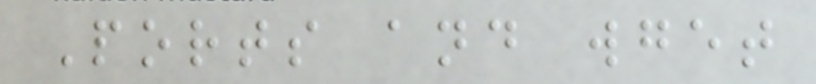Ports and wget
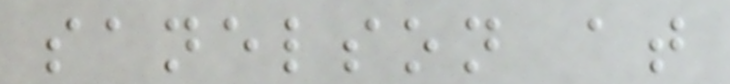sanelson at
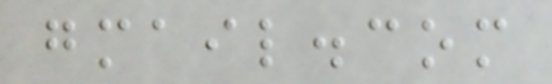gmail.com
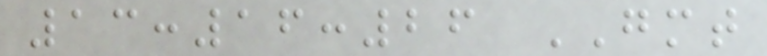13:16:26 GMT
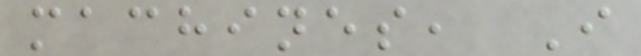machines, I
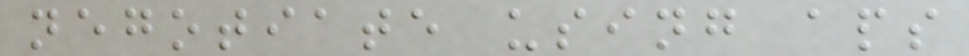negotiate using aps
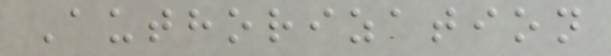Authorization
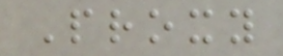Proxy
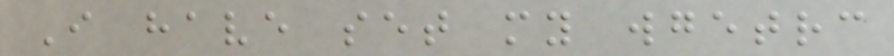I have set my wgetrc
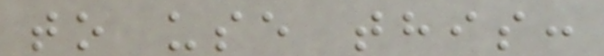to use this:
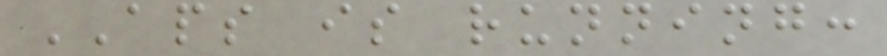APS is running:
